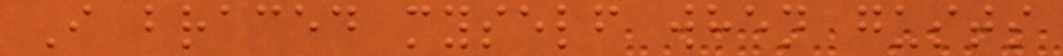I braced myself when gusts
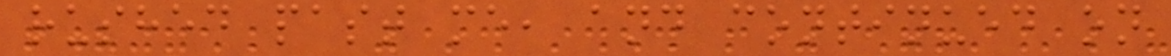rushed past me, and continued on
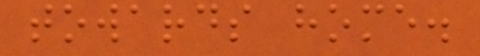towards home.
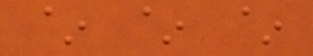~ ~ ~
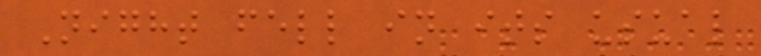Night fell in its usual
